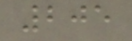205
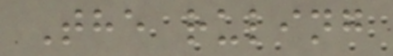The ruling
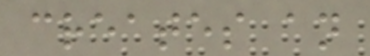creates an
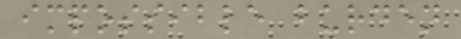impossible burden
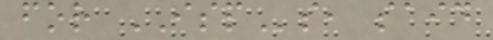for ISPs, said
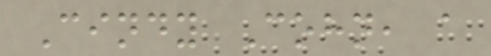Cindy Cohn, a
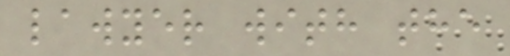lawyer with the
